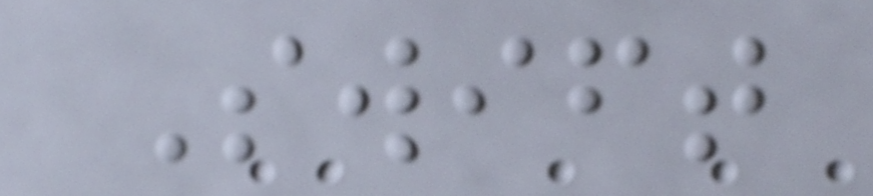Swift
